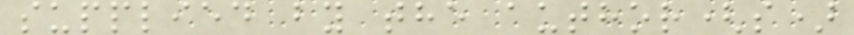supplied by the author(s)
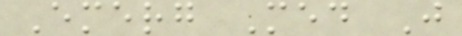Emerg Med J
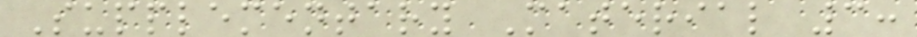Supplementary Material 3:
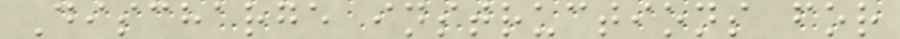Discharge instructions for
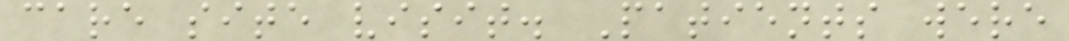care site visit. Patients were
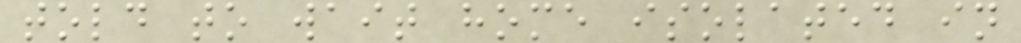told to wait home isolated in
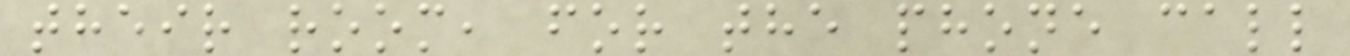their room, for the phone call
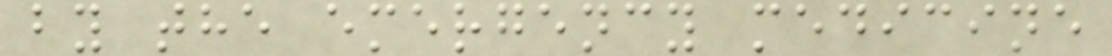by the emergency medicine
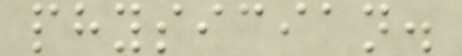physician.
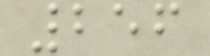256
